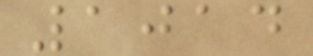1014
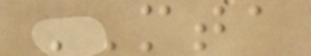MTA
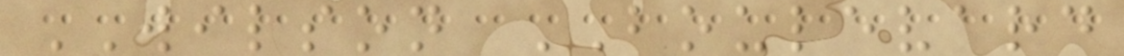WILSON BOULEVARD
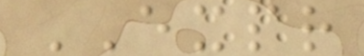EXPR
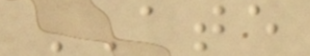ATE
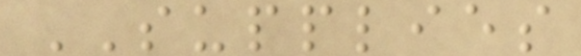SUPPLIES
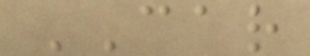CAR
